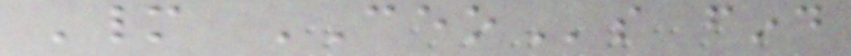Many CEOs find
